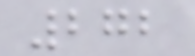272
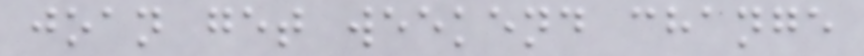joan get weekend change
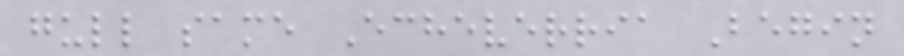gull same Echeverria Begin
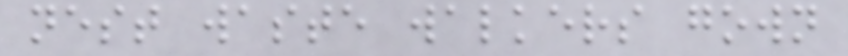nest waste walkers gown
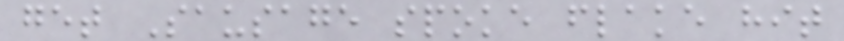get Sausage spoke flake hit
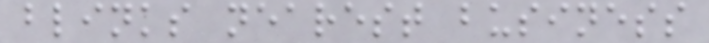blinks nearest business
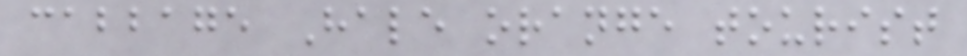cabbage Hale orange tourist
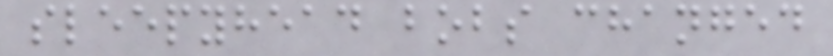sleepyhead bobs changed
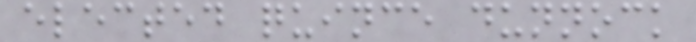elected quince dunnock
